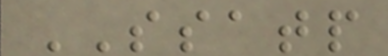SSATP
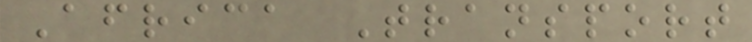Africa Transport
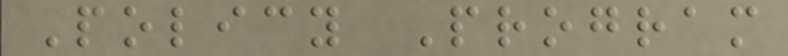Policy Program
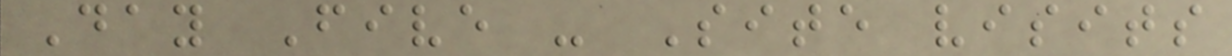Day Five - Site visits
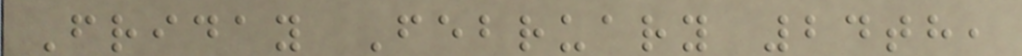Friday February 24th,
